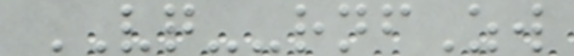VQ--rnfZw
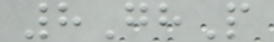8GhP
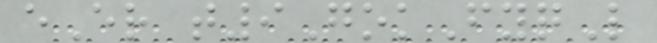eEr t9GokFyqL
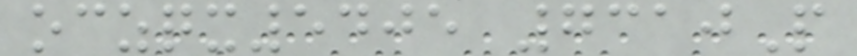oczqx5405 7310P
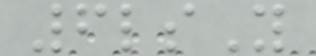6lsY
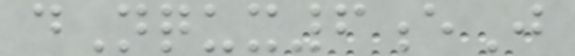dNqux6eJ
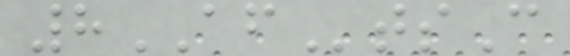8AFtsC
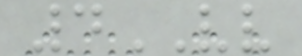4VV
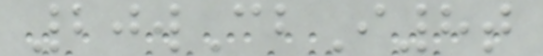20wCbI8t
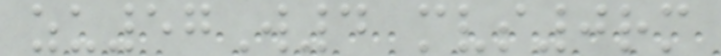zu57W4 mvs0rm
